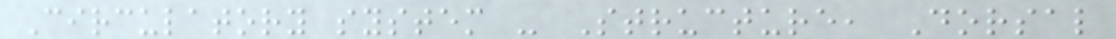Circulatory system - Structure, Dorsal
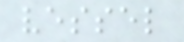vessel
